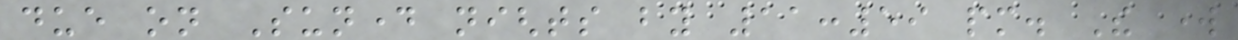due on Sunday nights by 11:59 pm. The work
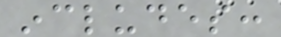includes:
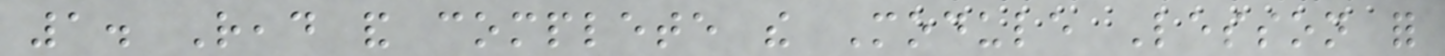1. Read and complete the Module Lesson for
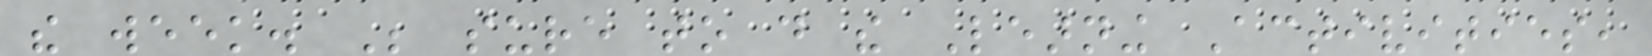the week. Be sure to do the Learning Activities,
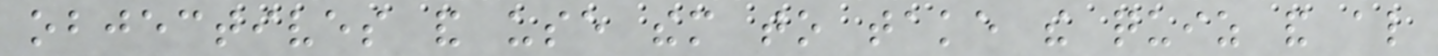objectives and use them to take the quiz and also
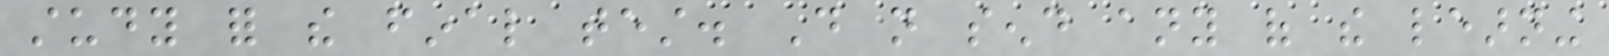study for the final test. Do not send any of the learning
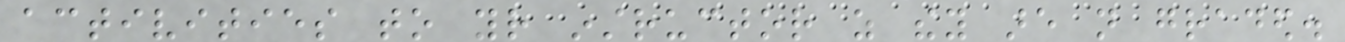activities to your instructor as they are not graded.
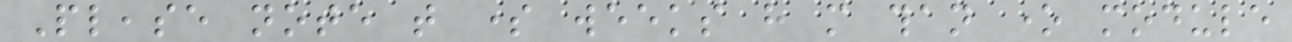Please note that some weeks have more than one module
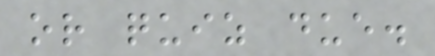or quiz due.
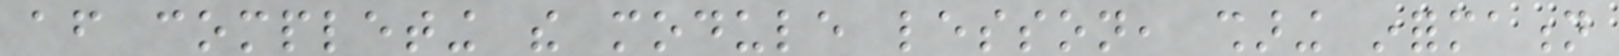after completing the module lesson, sharing information
